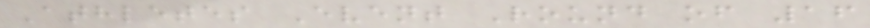Athletes Event Round of 16
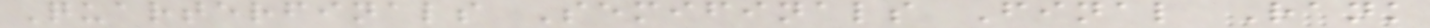Quarterfinals Semifinals Final Rank
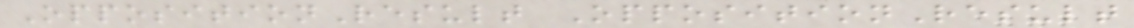OppositionResult OppositionResult
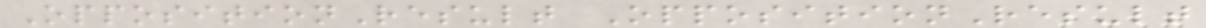OppositionResult OppositionResult
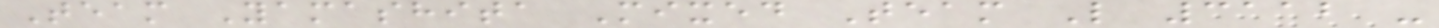Team Yamashita Mixed Team L 3112 -
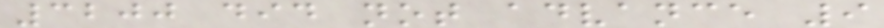3200 did not advance 9
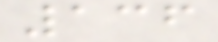136
